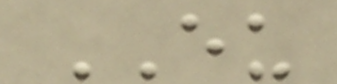EU
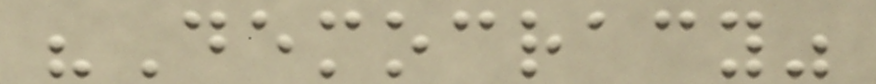"Democracy"
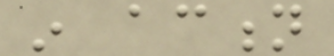in action
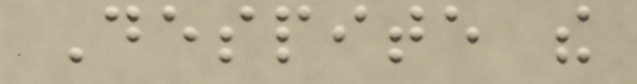Despite the
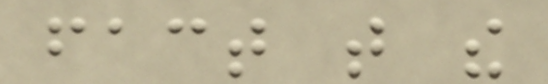fact that the
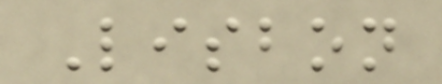Lisbon
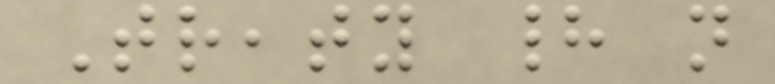Treaty had not
